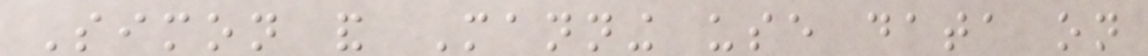Simon and Manning use data on
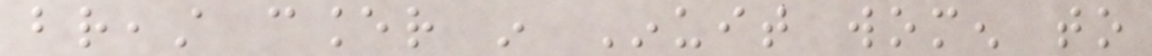breast cancer in Inuit women to
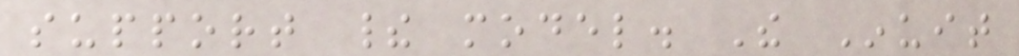support their model. The Inuit
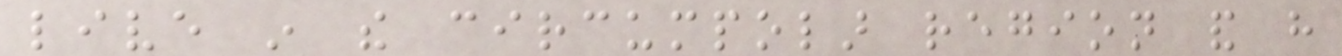live in the circumpolar region and have
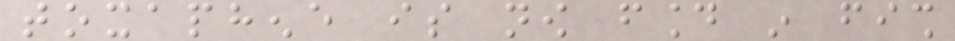toxaphene is now found in fish
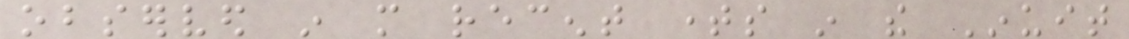observed in more recent times in the Inuit
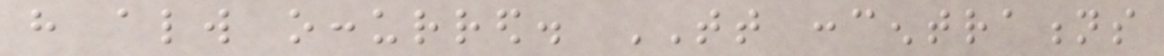have always occurred. TT concentrations
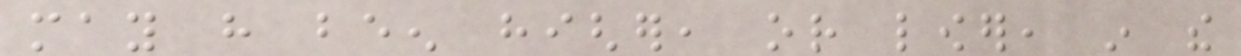may have been higher, or lower, in the
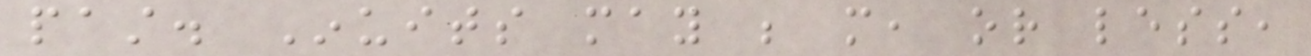past. Inuits may be more, or less,
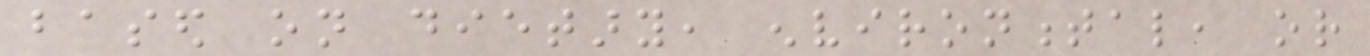based on dietary, environmental, or
